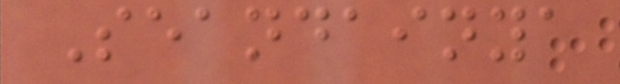Seandainya
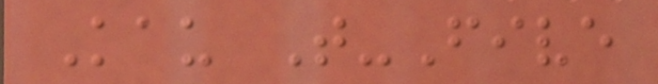Kau T-Five
